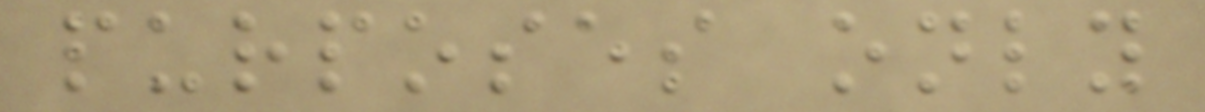purposes only
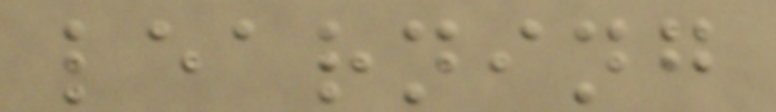learning
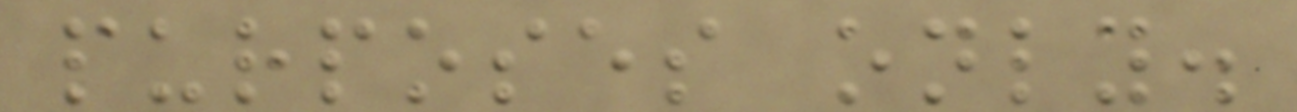purposes only.
